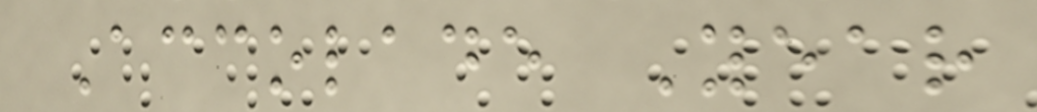Accolade Year
